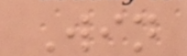Win
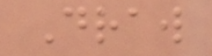Draw
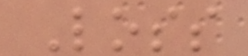Loss
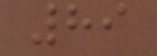89
